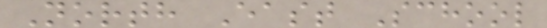North East School
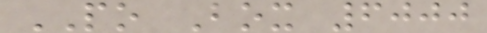PO Box 6000
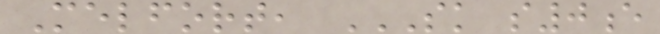Melfort, SK S0E
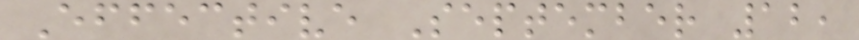Effective September 12,
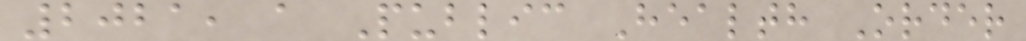2021, a Public Health Order
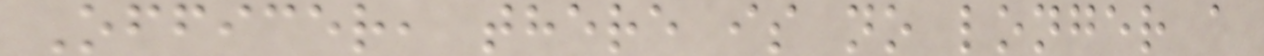Officer, there is no longer a
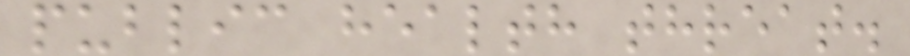public health threat.
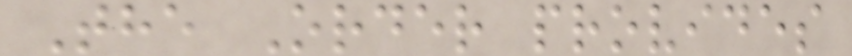The Order provides
